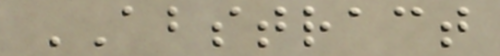ABSTRACT
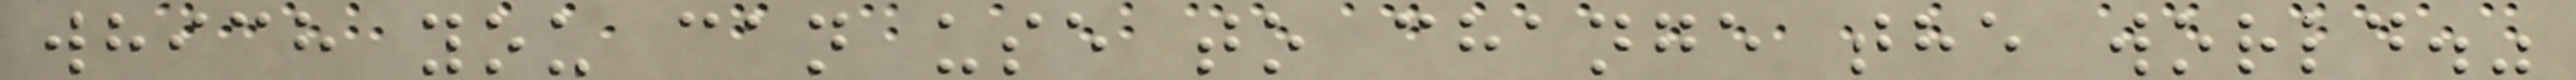which you can use to change the world."
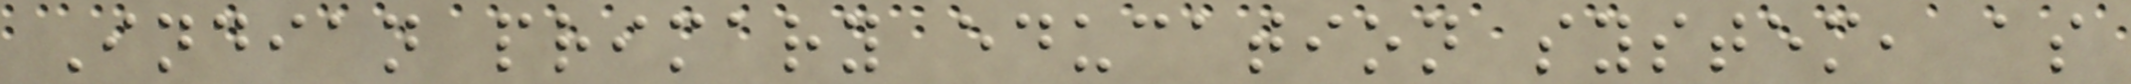Indian primary education system, as
